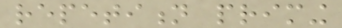repetition priming
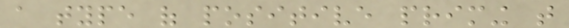a type of positive priming that
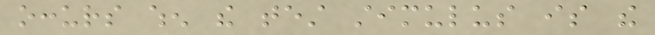occurs when the test stimulus is the
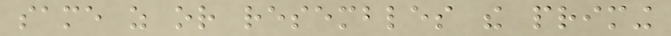same as or resembles the priming
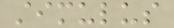stimulus
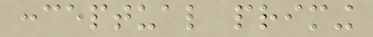conceptual priming
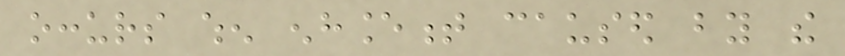occurs when enhancement caused by the
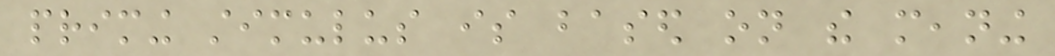priming stimulus is based on the meaning
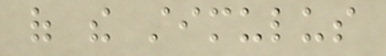of the stimulus
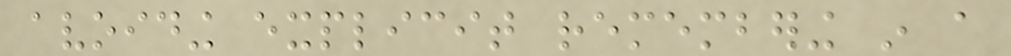avoiding explicit remembering in a
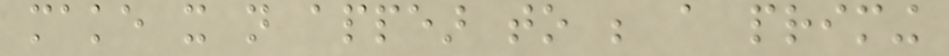make it not appear to be a priming
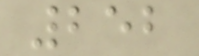252
